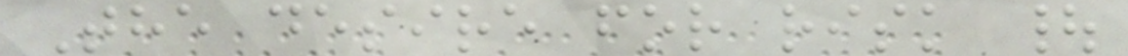The desire for risk |
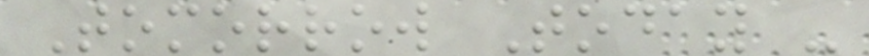Tomorrow Today -
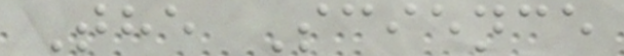The Science
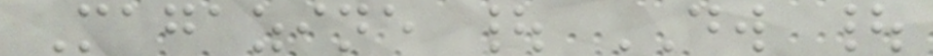Magazine | DW |
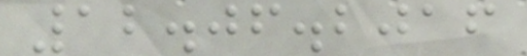12.06.2016
